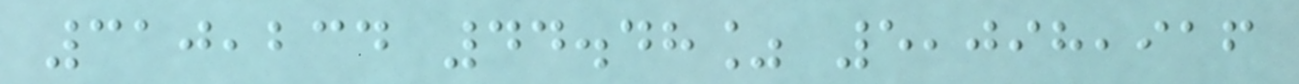310,234 44.48% 5,098,916
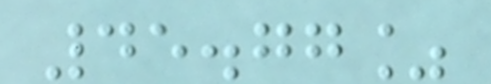45.77%
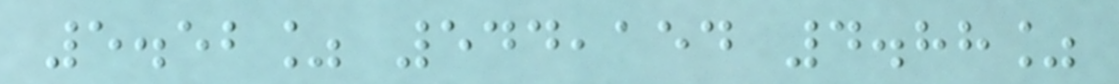5.52% 544,154 4.88%
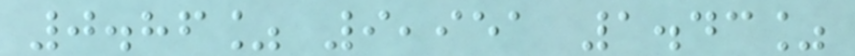0.86% 9,951 1.43%
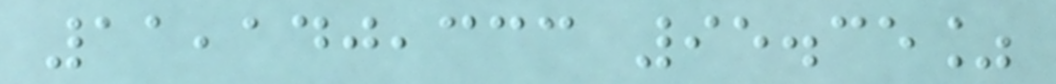11,140,333 95.35%
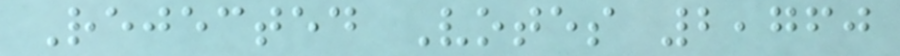Rejected Votes 2,760
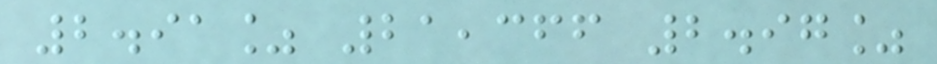2.91% 21,366 2.97%
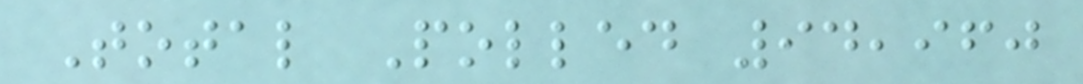Total Polled 94,960
